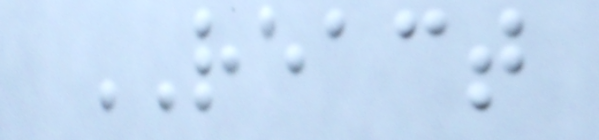REACT
